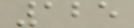125
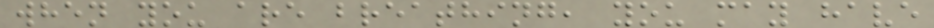when you are breathing, you may have
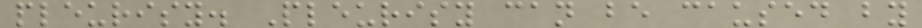pleurisy. Pleurisy can be caused by
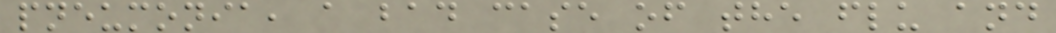pneumonia, a bad case of the flu and
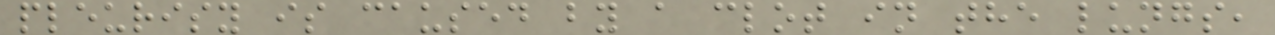pleurisy is caused by a clot in the lungs,
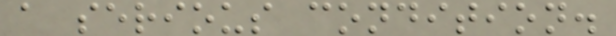a serious condition.
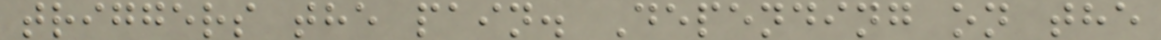triggers the pain. Depending on the
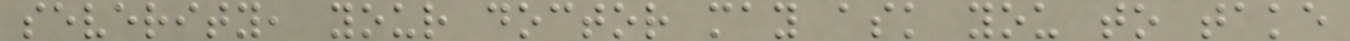severity, your doctor may ask you to take
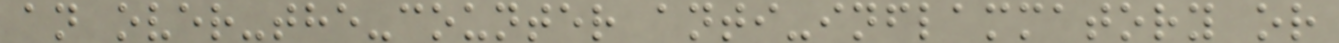an over-the-counter anti-inflammatory or
